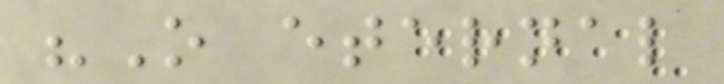"O eternal
